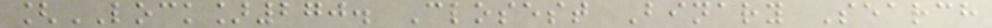[LOCK]270. Closest Binary Search
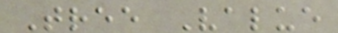Tree Value
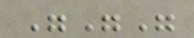"""
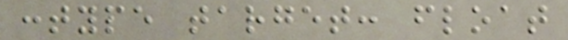:type target: float
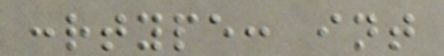:rtype: int
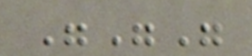"""
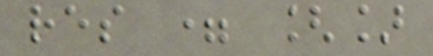res = []
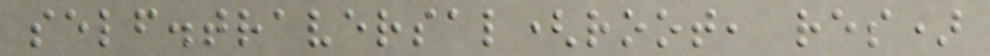self.traversal(root, res)
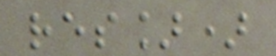res])
